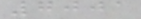7001
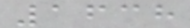1638
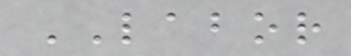LABOR
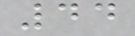44
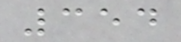354
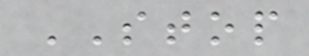STOP
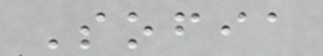Sofia
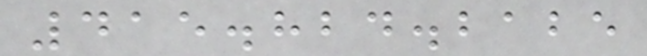415.824.2125
